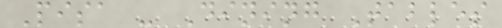Pisa - Dining Tables
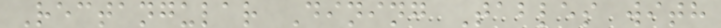Rectangular Dining Tables with
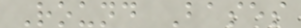Round Bases
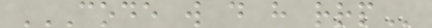CODE W D H RRP
